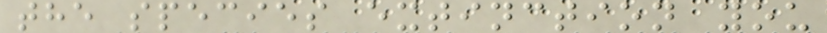the species extinction you
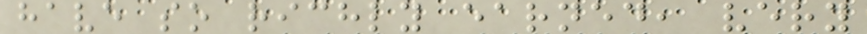have so richly earned, very
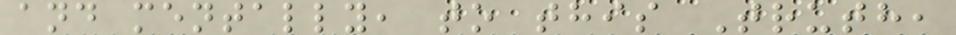and mentally, to this Truth,
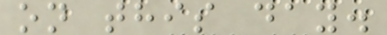on this day.
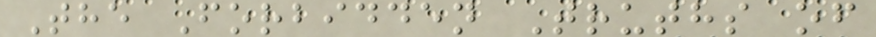The Forbidden Truths of
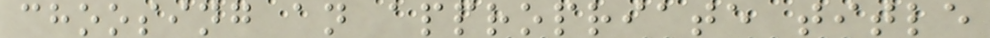choosing an appropriate title
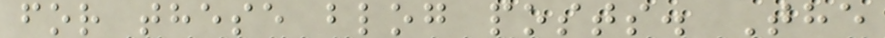for these blog posts. The
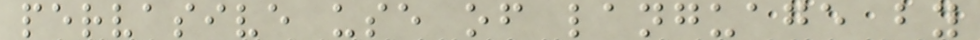pervasive use of language by
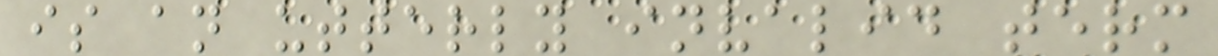is an utterly invalid term
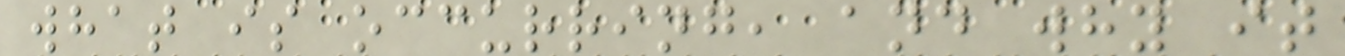what is occurring, and why it
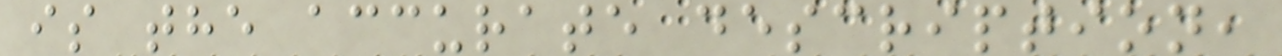is the accurate description,
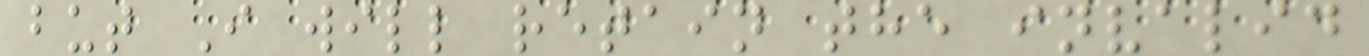but I will retain the invalid
